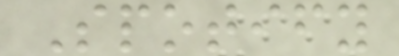Spotify
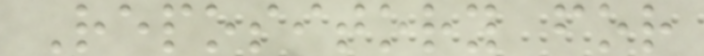Repository for
